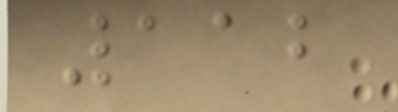112
